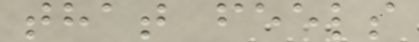that feels
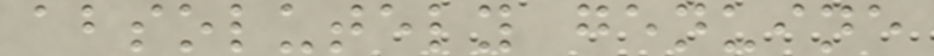absolutely genuine
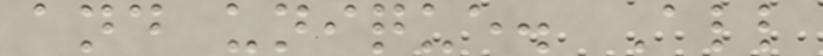and unique. All
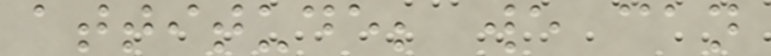attitude; we can
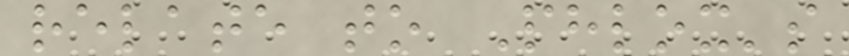relate to Phlox's
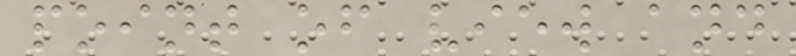point of view and
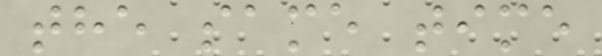the same time
